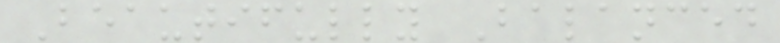Beautifully Balanced
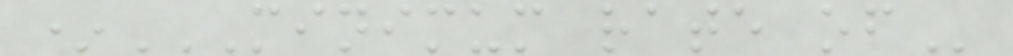*MINIMUM RATE OF
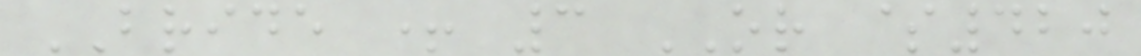BRIDE + 3 OR $420
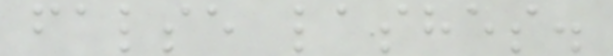false lashes.
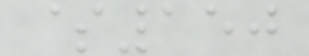$150
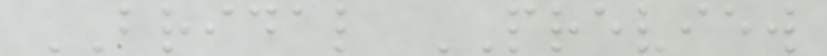BRIDAL PREVIEW
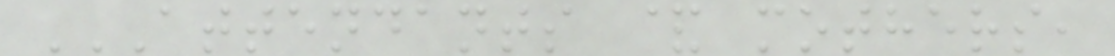ATTENDANTS & MOTHERS,
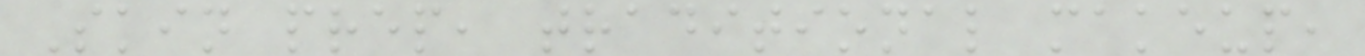Skin prep, traditional makeup,
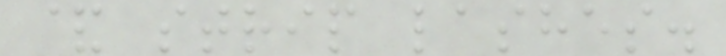& strip lashes.
